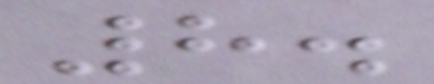8.
